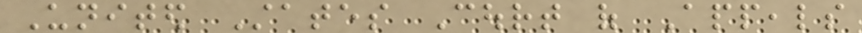United States Court of Appeals
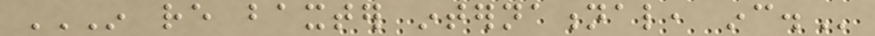IN RE BAXTER INTERNATIONAL, INC.
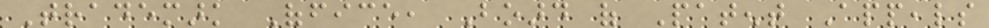Trademark Office, Board of Patent Appeals
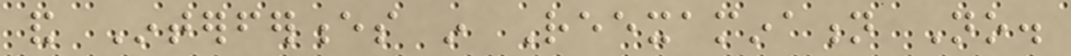and Interferences in Reexamination No.
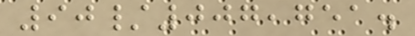90/007,751.
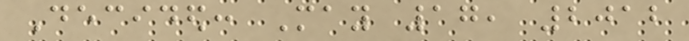Decided: May 17, 2012
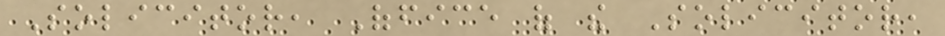Solicitor, Office of the Solicitor,
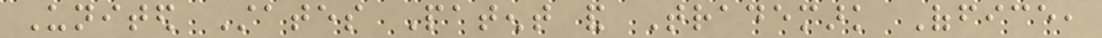United States Patent and Trademark Office,
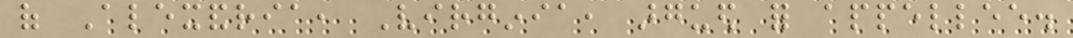of Alexandria, Virginia, argued for appellee.
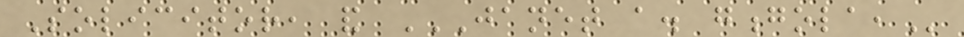Solicitor, and JANET A. GONGOLA,
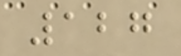127
